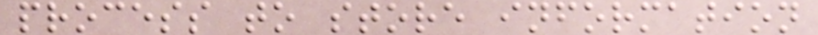process to store information
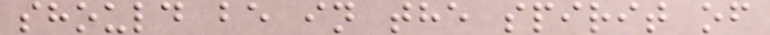should be in the spirit of
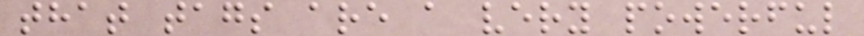that tags are a very powerful
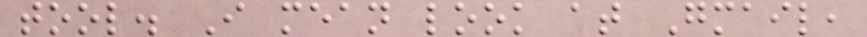tool. I mean look at Gmail,
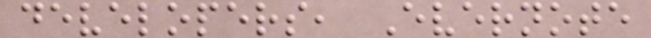developers, Evernote
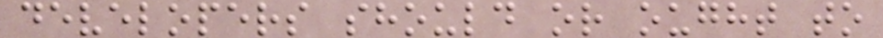developers should or ought to
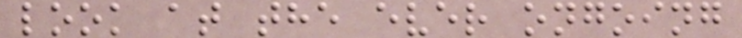look at the ever ongoing
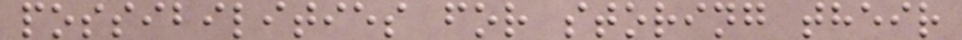possibilities for storing their
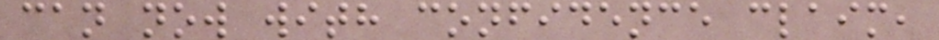can now with confidence claim,
